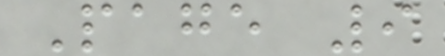Page 9
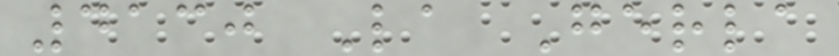4130 La Gerla
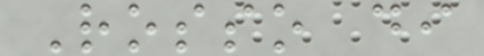Rosso di
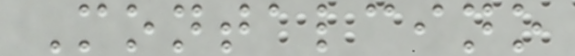Montalcino
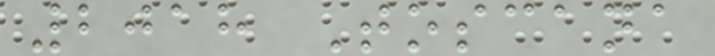2018 Toscana
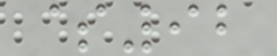$92
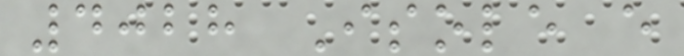4028 Isole e
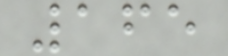165
